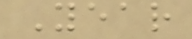Year
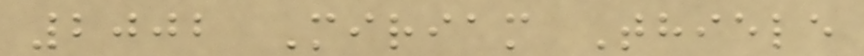2002 Miriam Thiele
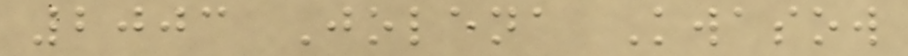2003 Jolena Kwasow
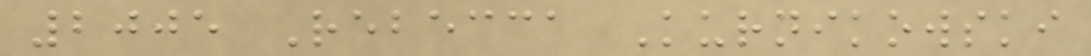2005 Rebecca Kurnikowski
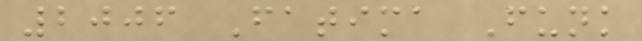2006 Fatima Funk
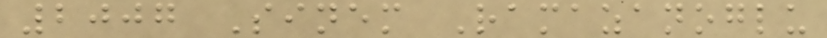2007 Sinem Ramazanoglu
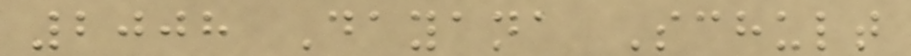2008 Dayana Schult
